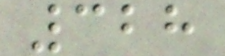328
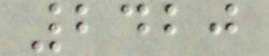2420
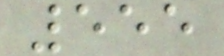555
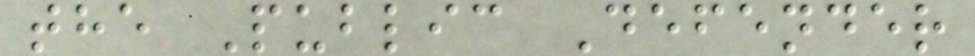the Public Defender
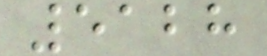5128
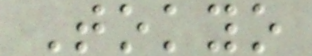Tokyo
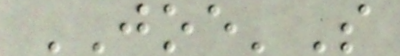JOE'S
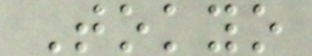Tokyo
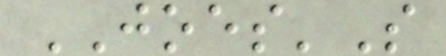JOES'S
